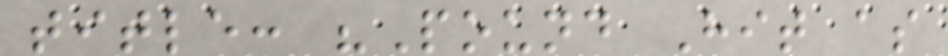title: "Pound Hit as
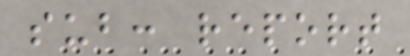sub: report
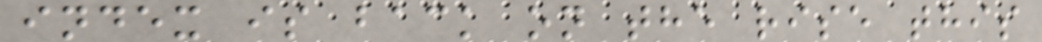index is back on the rise this
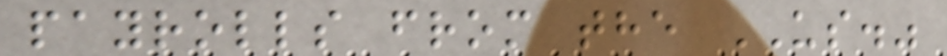payrolls from the US."
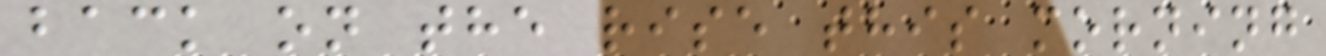back on the rise this morning
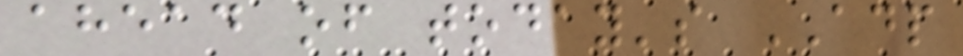ahead of today's ADP
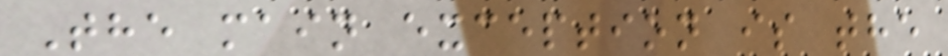The main exception is the
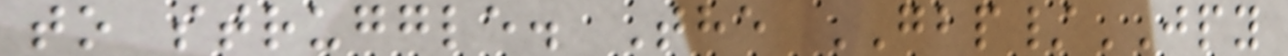to struggle. The GBP/JPY
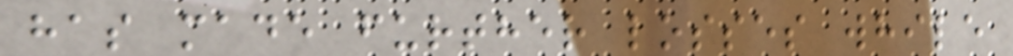has made further losses while
